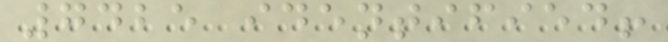7425 identified!
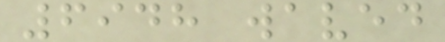6948 waved
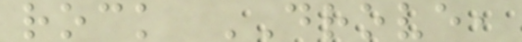rock DROVE,
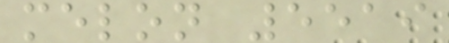melon 5519
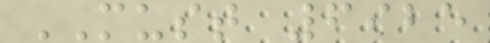MUST 6925
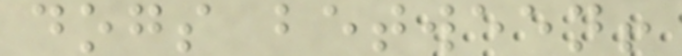dogs between!
